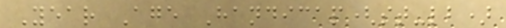Year Age Handicap(st-lb)
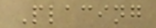Placing
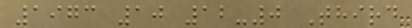1973 10 12-0 Third
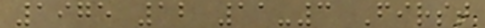1975 12 11-3 First
